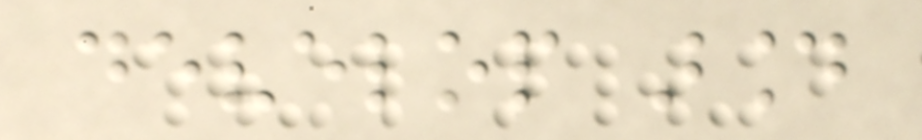develop around
